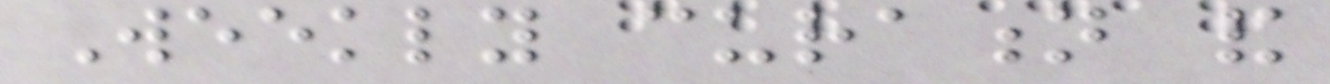Weekly curation and
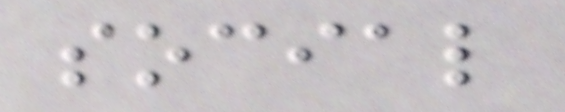social
